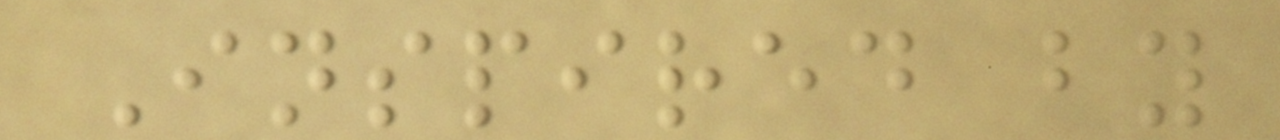Inspired by
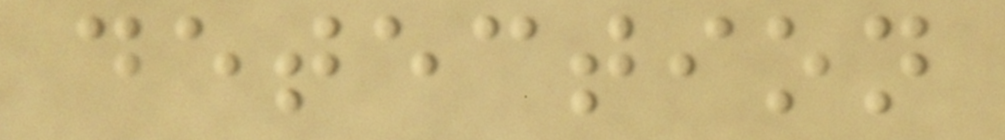detection
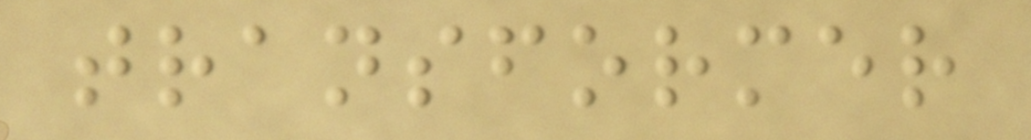transformer
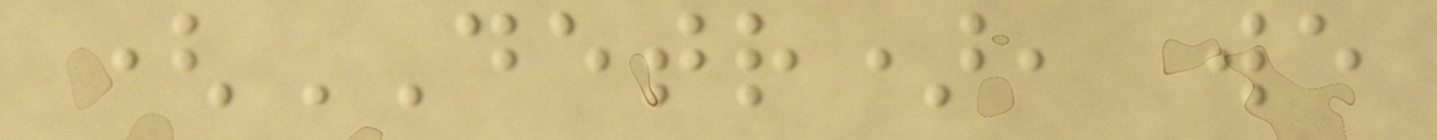(DETR), we
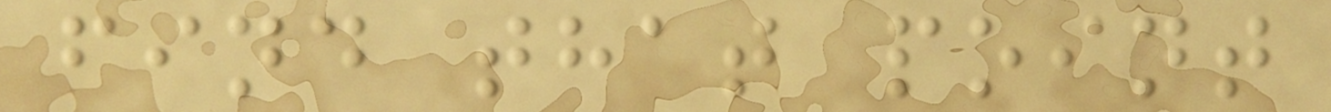find that point
